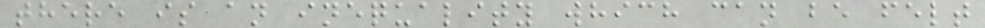there is an inequality which can be felt
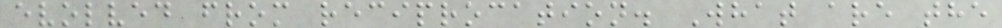evolved from reciprocation. What are the
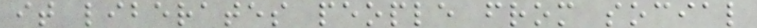it liberates people from social
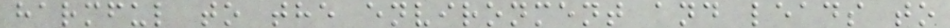harmful to the environment and leads to
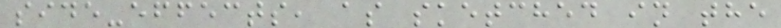side-effects, as sketched in the
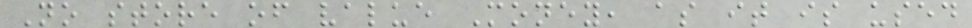No store of value Money, as it is used
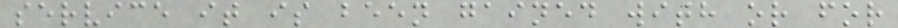service it is been gained with or for
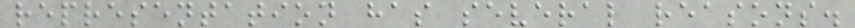representation has several reasons.
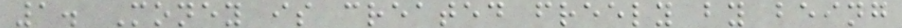1. Money is created freely by being
